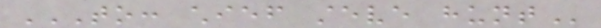TO: CHIEF STEVE HUNT
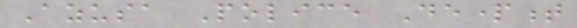Azusa Police Department
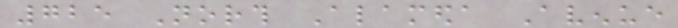725 North Alameda Avenue
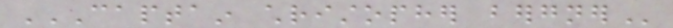CAPTAIN CHRISTOPHER BERGNER
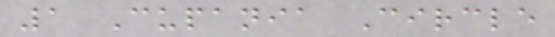1 Cupania Circle
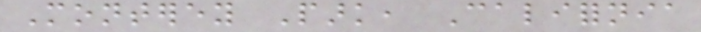Monterey Park, California
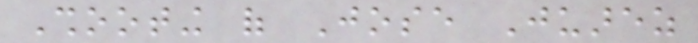Shooting of Jose Juarez
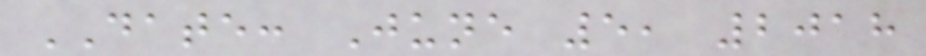DATE: June 5, 2018
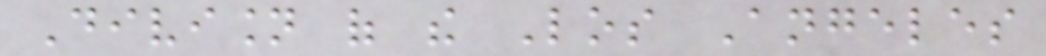Division of the Los Angeles
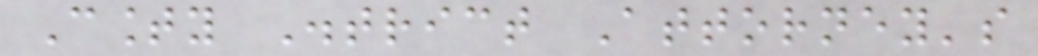County District Attorney's
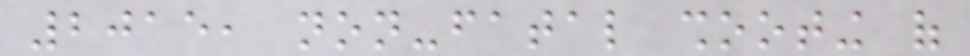2015, non-fatal shooting of
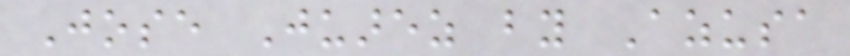Jose Juarez by Azusa
